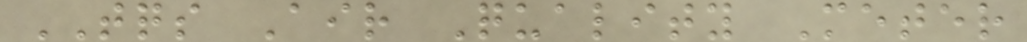TQS Air Quality Meter
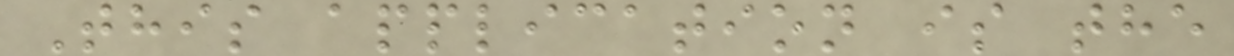This application is the
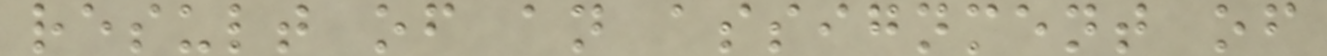result of an assignment of
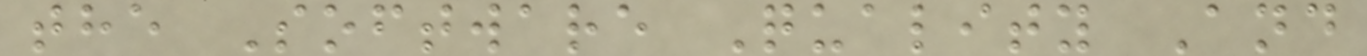the Software Quality And
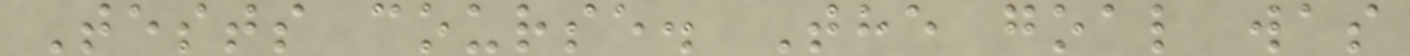Tests course. The goal was
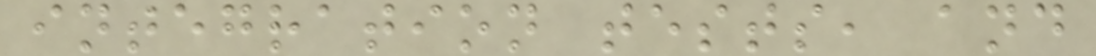integration tests, and
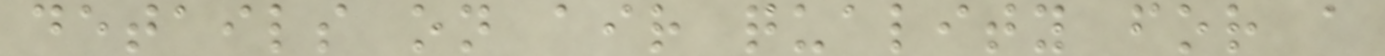details on air quality for a
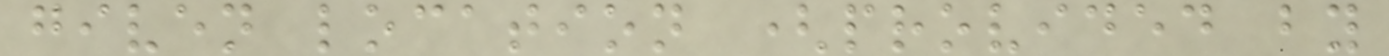given location (provided by
